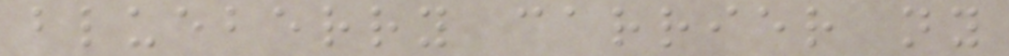blueberry carrier ny
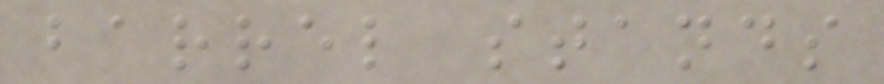barrel stands
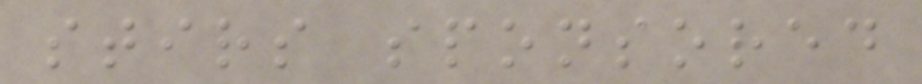stirs sponsored
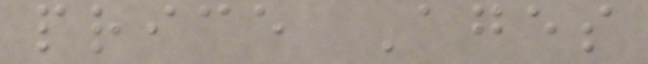price Ages
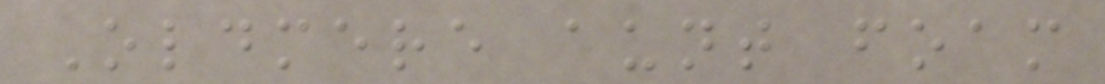Oldmere aunt foam
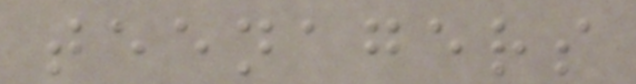teenagers
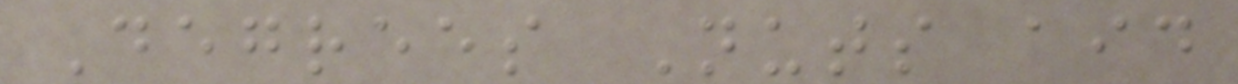Degrees Nuts aid
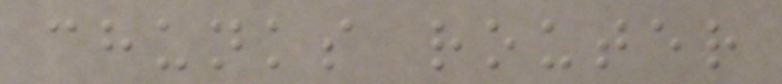chunks router
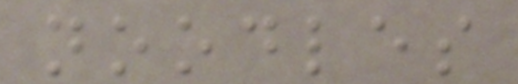noodles
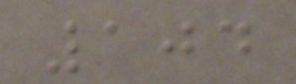104
